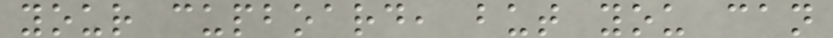your cupboard, but you can
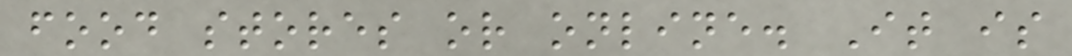food stores or online. It is
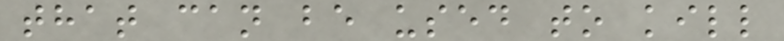that can be used to kill
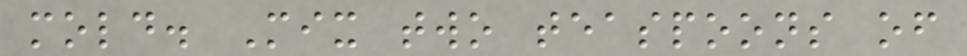mold. Mix two teaspoons of
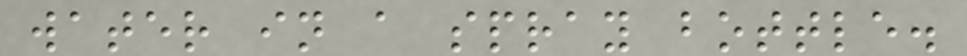water in a spray bottle.
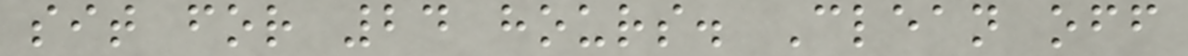sit for 24 hours. Clean off
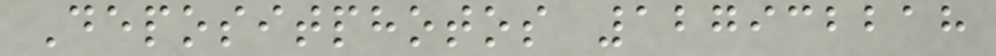Depositphotos 127932218
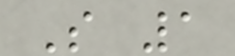S 1
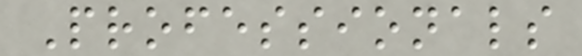Professionals
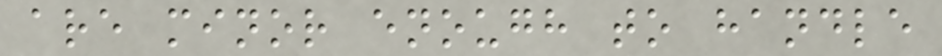are minor enough to handle
